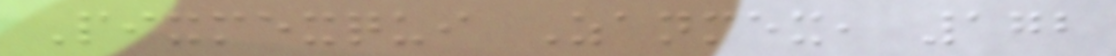Pixmexqui Zanmex, 172
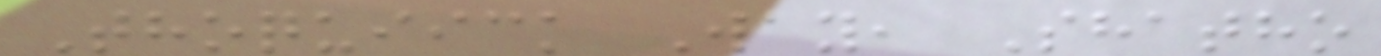Thoquiick Way, Shatho
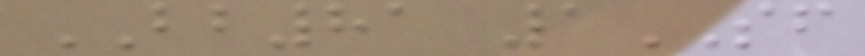BB81 1SF
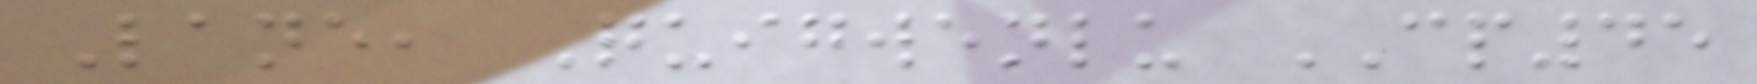Lane, Quigwenlu CP45
